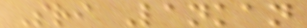Sri Lankan
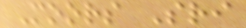Moors Sri
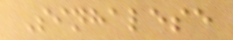Sinhalese
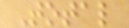Total
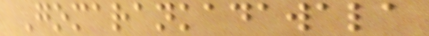Gomarankadawala
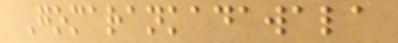Gomarankadawala
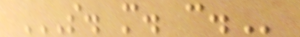S. M. C.
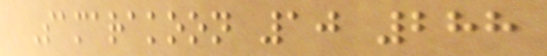Samarakoon 10 288
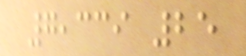7,339 25
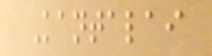Kantalai
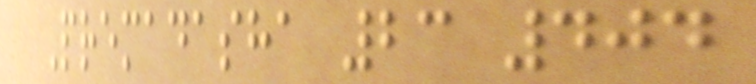Premadasha 23 404
